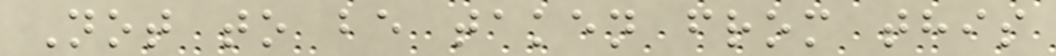Not to be taken from this
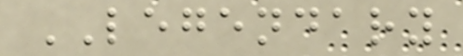LEGENDARY
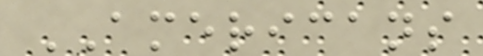AMERICANS
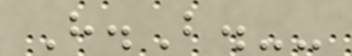H.B.--
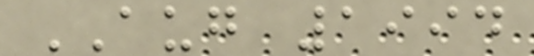AUG 1994
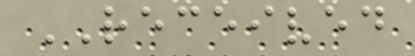RECEIVED
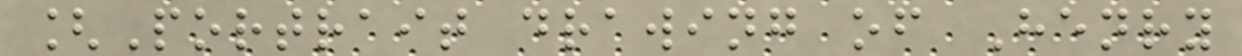[Portrait drawing of Henry
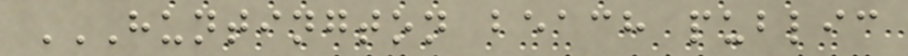HUNTINGTON BEACH PUBLIC
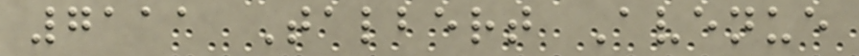7111 Talbert Avenue
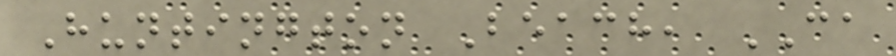Huntington Beach, CA
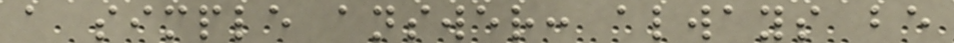a simple answer: always be
